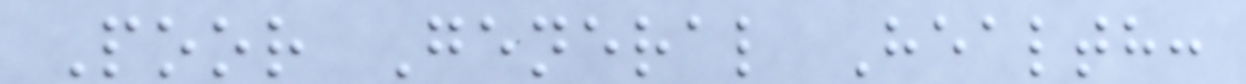Poor General Health:
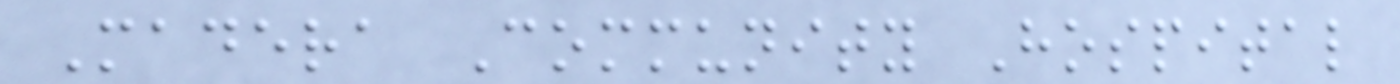Madera Community Hospital
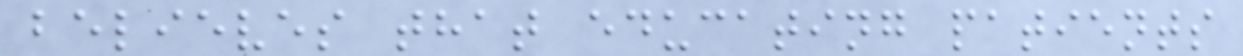believes that educating patients
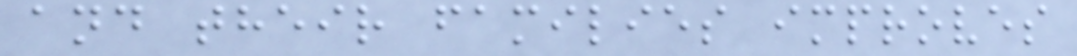and their families improves
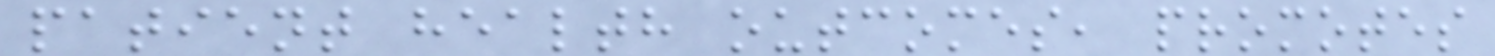patient health outcomes, promotes
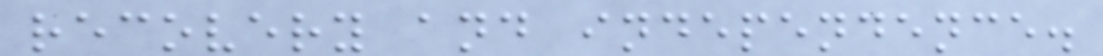recovery and independence.
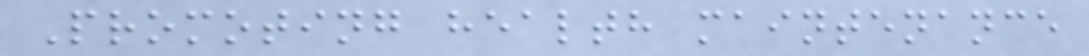Promoting health maintenance
